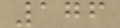176
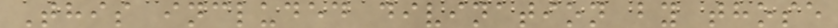This included divination by those
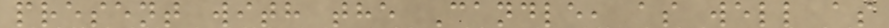present with the Candle, as well as
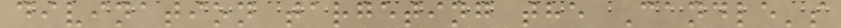divination targeting the Candle's
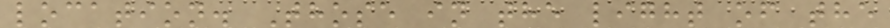location. Those in the light of the
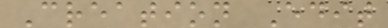Creation Edit
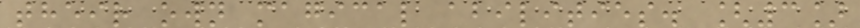their own magical abilities. [3]
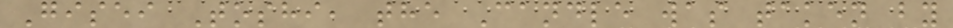Gisei Toshi, the Candle was taken by
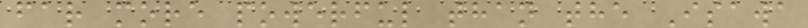far more powerful than the Isawa
